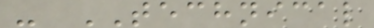- TECHNICAL
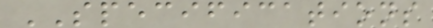SPECIFICATIONS
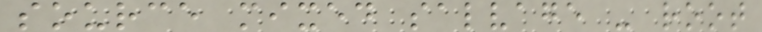source mixed salvage - root
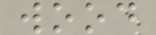wood
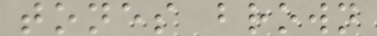tones brown
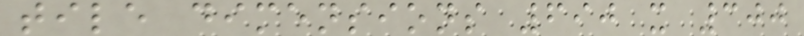tile dimensions 690 x 300
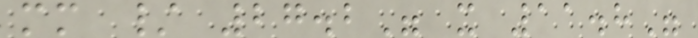mm / 27.2" x 11.8"
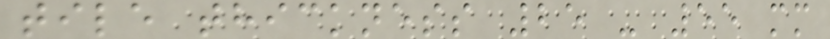tile thickness 25 - 55 mm
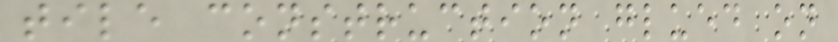tile construction glued on
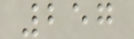257
